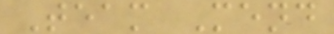Team Mend
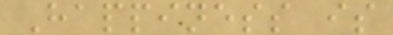Happiness is
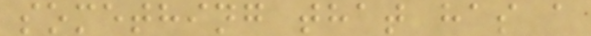something that has a
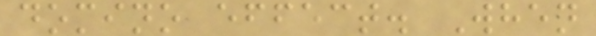domino effect. When
